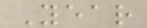Year
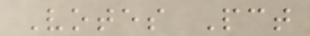Votes Pct
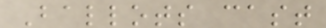Ballots cast
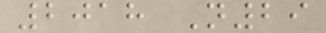2018 N29
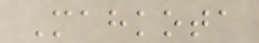Mahkota
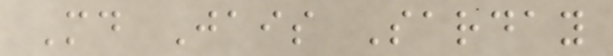Md Jais Sarday
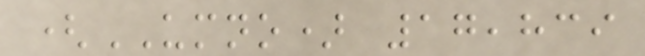(UMNO) 17,839
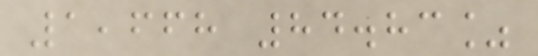1,668 84.83%
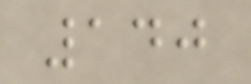140
